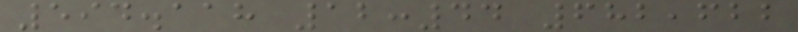594.118 12:44 682,622
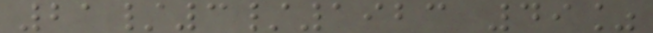21/3/1923 49%
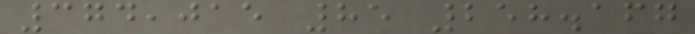374,015 85 258.167
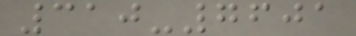310-7601
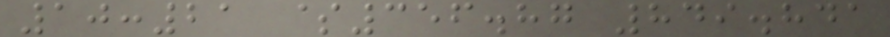10:21 $356.87 849.841
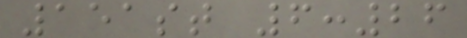151st 6:26
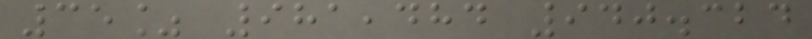35% 981,484 940.324
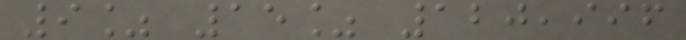9% 15% 120,996
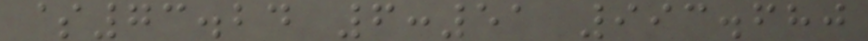$73.24 6:51 993.680
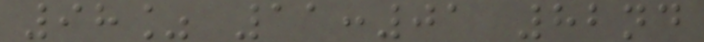98% 11:01 82nd
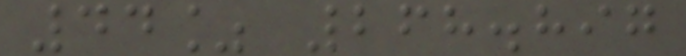44% 268.897
